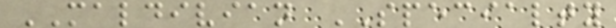MALDIVIAN SPECIALTY
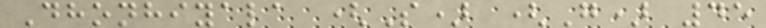Dhonhiyala (S) (G) 45
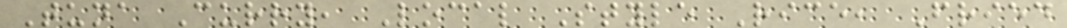Tuna Curry, Local Style Rice, Fried
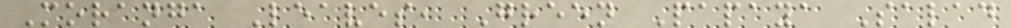Moranga Leaves, Green Papaya Salad
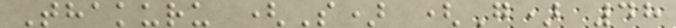Thakuru (S) (G) 48
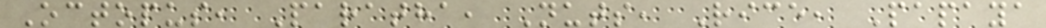Octopus, Paratha, Nuts, Rice, Papaya
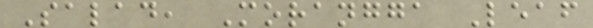Salad, Morangga Leaf
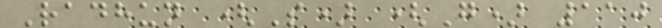Radhun (S) (G) 110
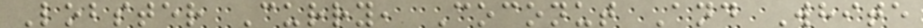Lobster Curry, Coconut And White
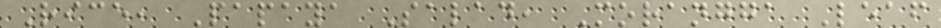Rice, Papaya Salad, Morangga Leaf
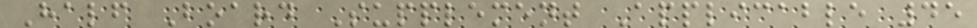Half Board Supplement Applicable 45
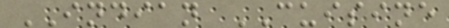INDIAN CUISINE
